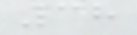38
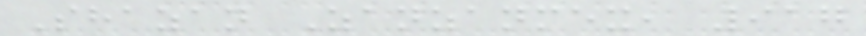Shazan Zanzanmex, 917
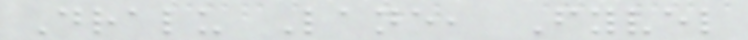Dralu Lane, Fyvel
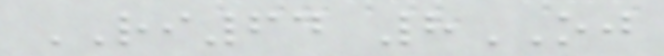RI64 8OJ
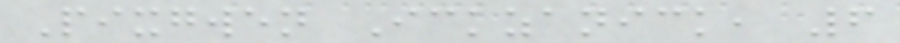Pixgwen Ickzanick, 6
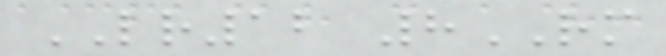LR12 8RM
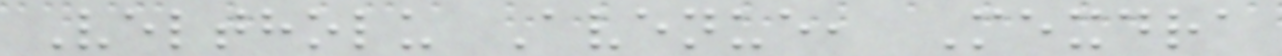Veltholu Avenue, Mexdra
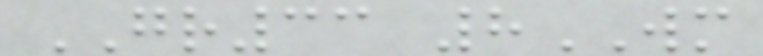GR33 8WM
